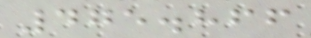475.866
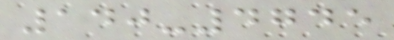140-4745
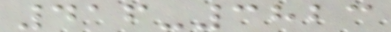416-3823
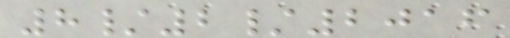8/2/2016
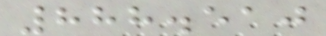888.510
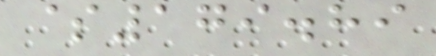$179.89
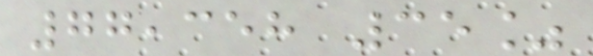77,358 35%
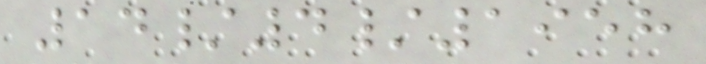14/4/1958
